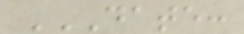DATE:
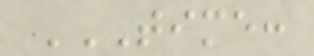TIME:
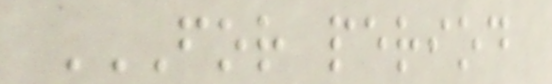FOR PERIOD
